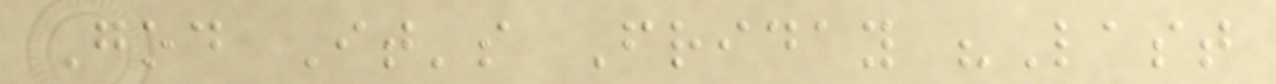God It's Friday "Last
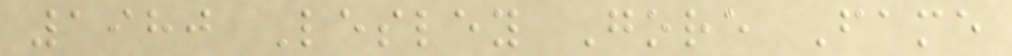1980 Lesley Gore Fame
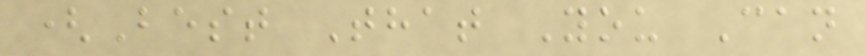(Best That You Can
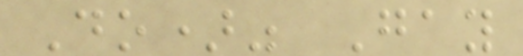Do)" Gay
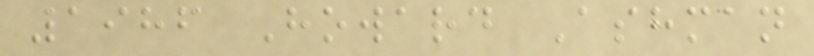1986 Howard Ashman
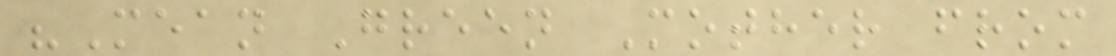"Mean Green Mother from
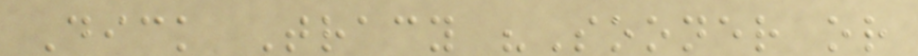Dick Tracy "Sooner or
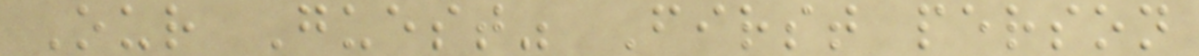Our Guest" First person
